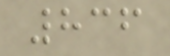836
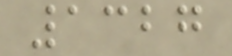1327
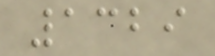1329
